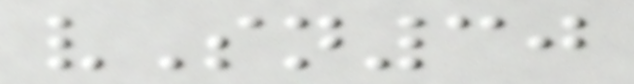vSn30
